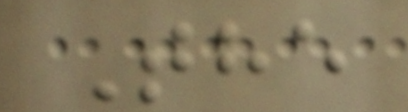The
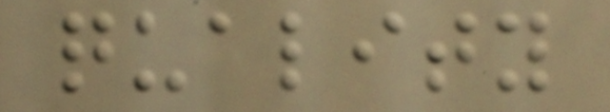quality
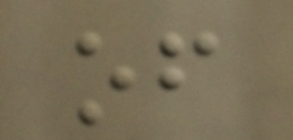of
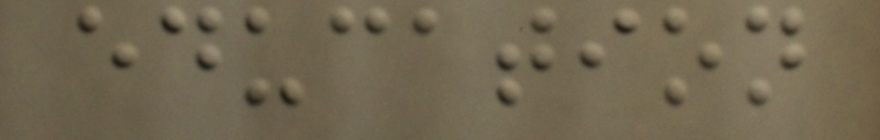education
